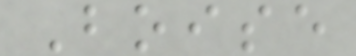Boise
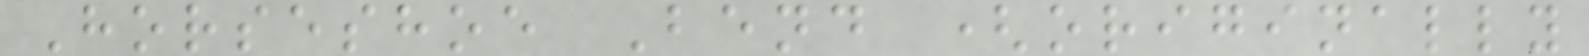Horseshoe Bend (originally
